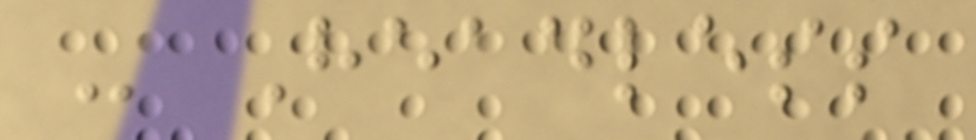- Headless
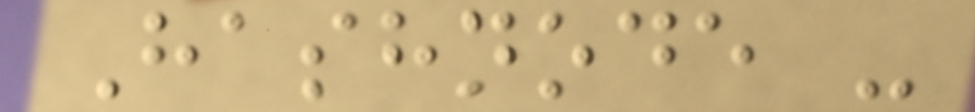Hashnode -
